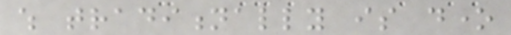which traditionally is done
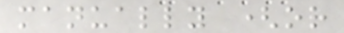manually (or
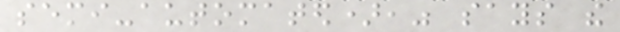semi-automated)," says the
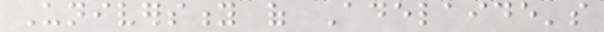University of Adelaide's
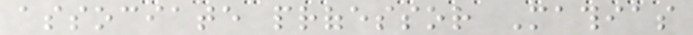associate professor Mathias
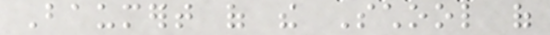Baumert of the School of
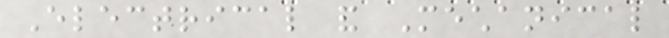Electrical and Mechanical
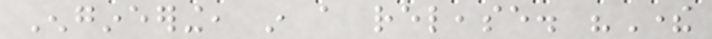Engineering, in a release. "There
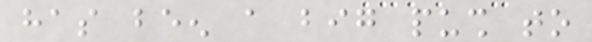has been a big push to
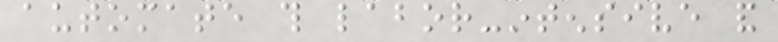automate this labor-intensive and
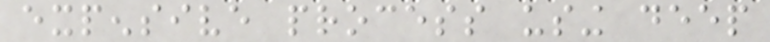expensive process using deep
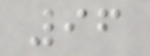96
